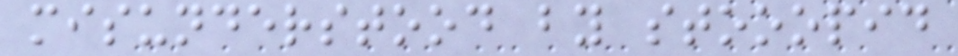misunderstood by stooopid
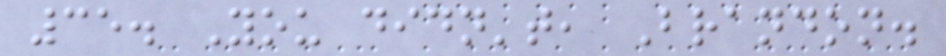35. You didn't, Brandon.
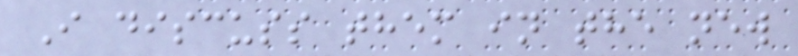I discuss them in the new
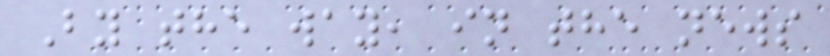By the way, in the news
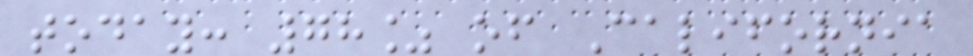today: 78% of California
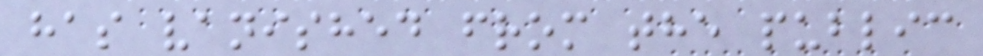has vanished from the public
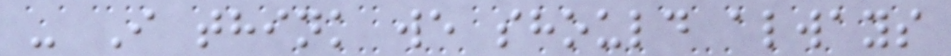- I think we should always
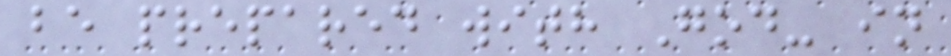be prepared with God- in
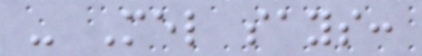- Mel says:
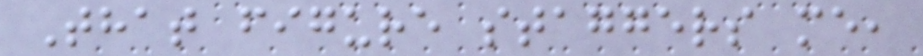That figure staggers me,
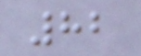82
